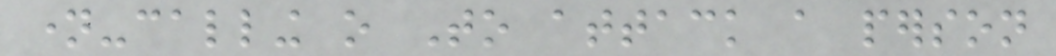name-calling o To attack a person
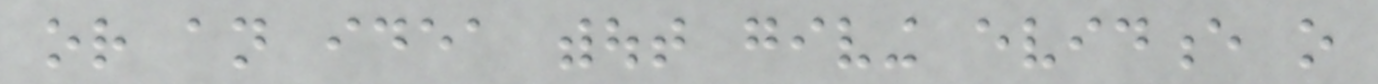or an idea without giving evidence o
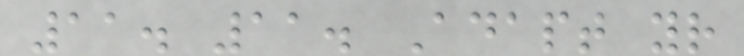11. 11. Adapt your
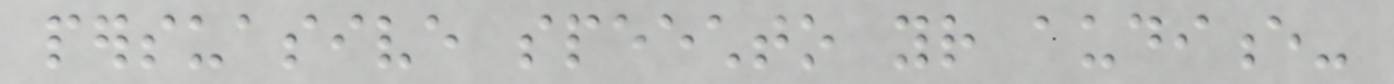persuasive speechto your audience-
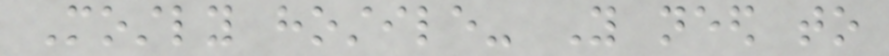Mostly hostile- You need to
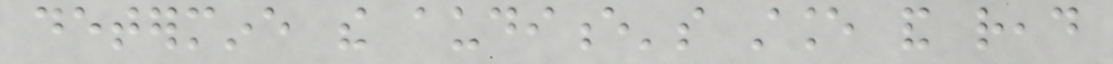determine the audience's stance and read
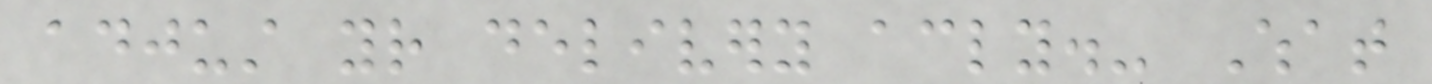adjust your delivery accordingly.- What
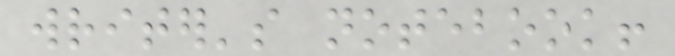writer's notebook!
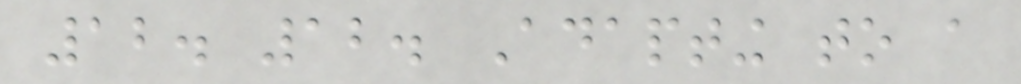12. 12. Adapting to a
